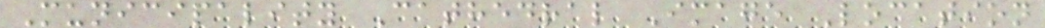Municipality Cathedral Image Location
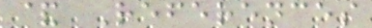& References
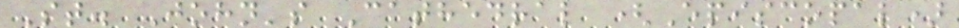St. John's Cathedral (Episcopal)
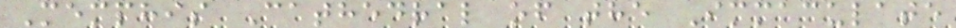Memphis Cathedral of the Immaculate
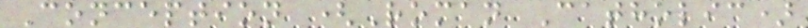Conception (Roman Catholic)
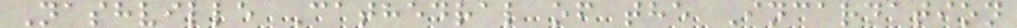Nashville Cathedral of the Incarnation
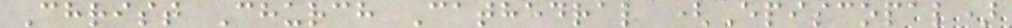Christ Church Cathedral (Episcopal)
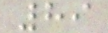89
